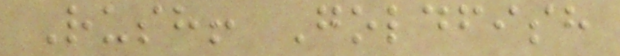Rush! Goldfish
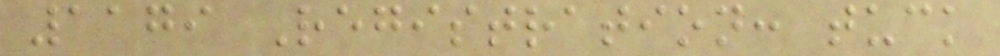1179 Registration: tuck
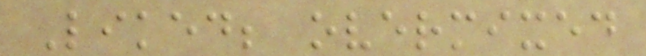Liked; overmixed
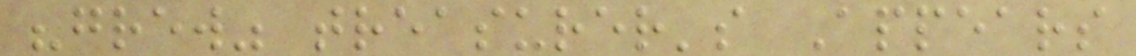"grew" treasurer's Appears
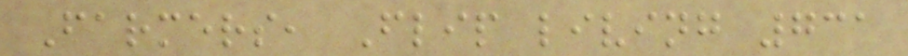Farmers, Flip living 731
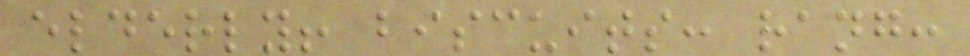elderly! biscuits: rang:
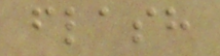flash
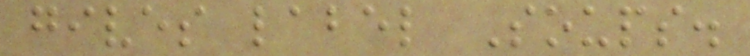gives label Soups.
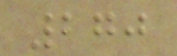270
